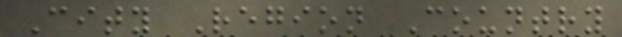City Region Country
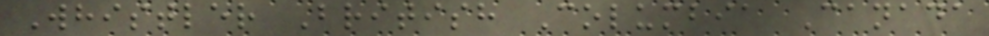Whistler British Columbia Canada
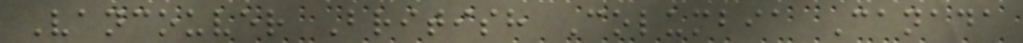Vancouver British Columbia Canada
